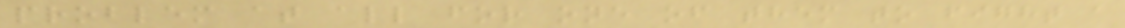problem at all for one of them to fight a
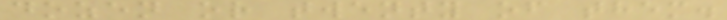dozen or twenty of them.
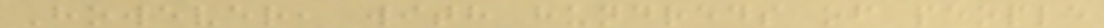However, with hundreds of people
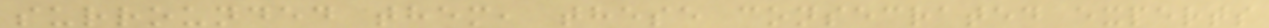surrounded them, these consecrated experts
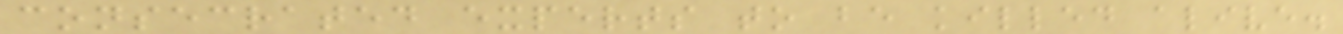consecrated experts to be killed alive.
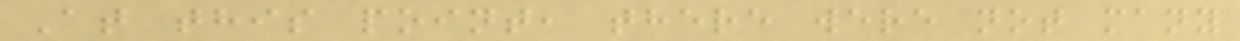At this point, there were not many
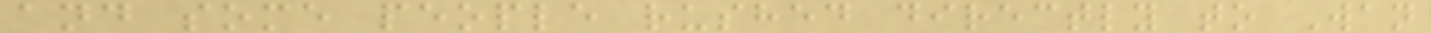and some people rushed directly to Wan
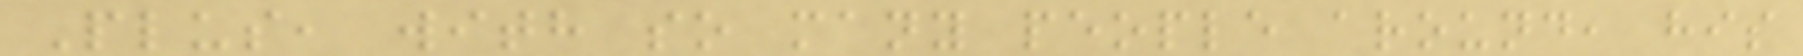Plus, with so many people around, his
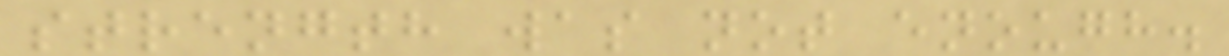strength was not enough.
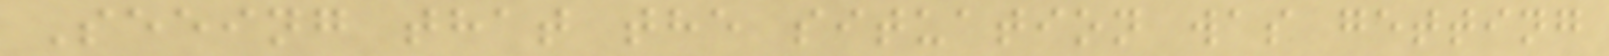Seeing that the situation was getting
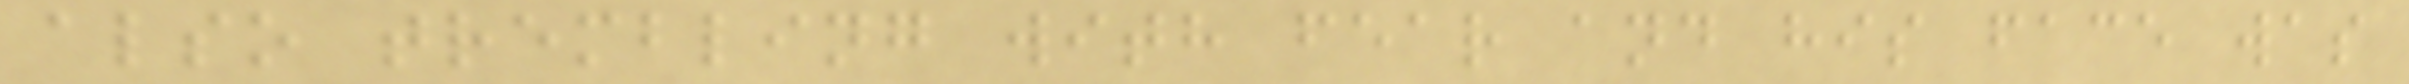also trembling with fear and his face was
